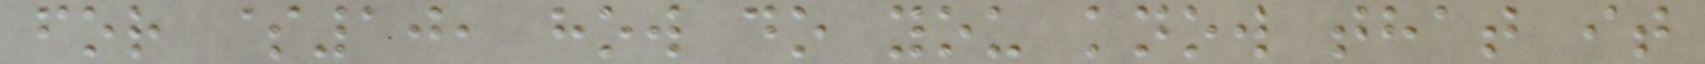for $10, how do you know that it
